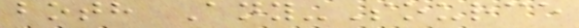both Any-Source
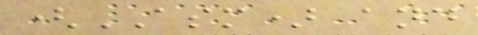(ASM) and
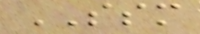SSM
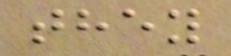they
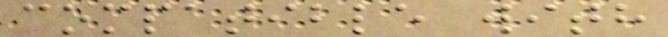compatible with
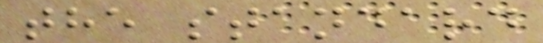the standard
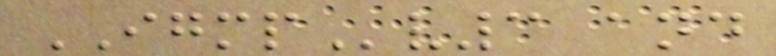IGMPv3 and
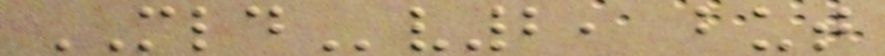MLDv2, but
